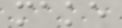make
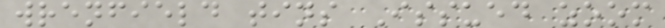wrenfield tins Issued zoom
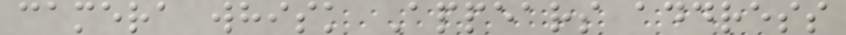camera whisk Appears address
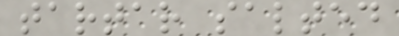tartar salted
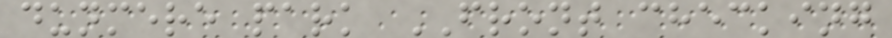dunmere park FRONT checking
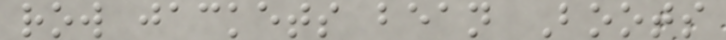row jackets bean Boots
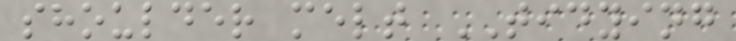shoulder melt TIDYING
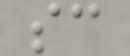sc
